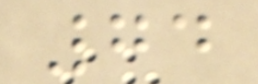74
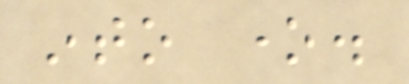into one.
